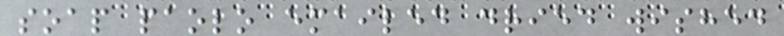soap paolo emailed dried wished
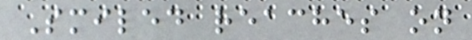Smiled reaches on
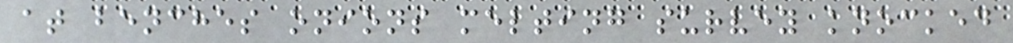at benches onions melting survey knocked
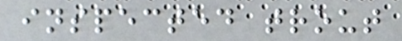inspected trout
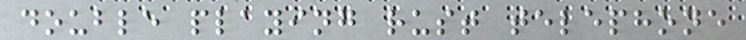double playing rust telephone
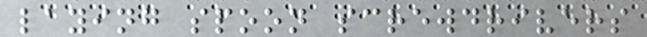laying spoon screwdrivers
